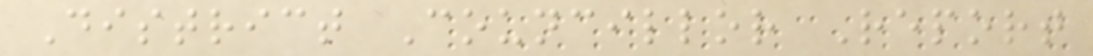District Councillor Report
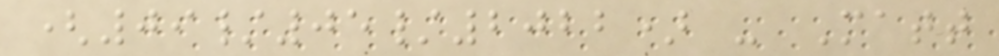(09/05/2022) - Matt
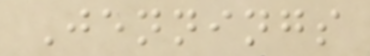Jennings
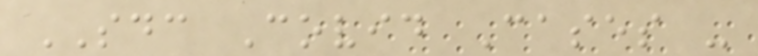SDC Covid Cases -
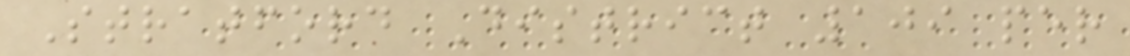Stratford District 109 per
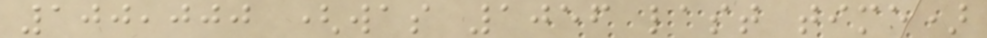100,000 (was 1056 last time)
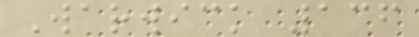Warwick 136
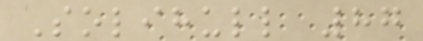Solihull 87
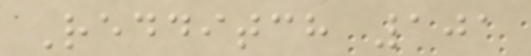Redditch 101
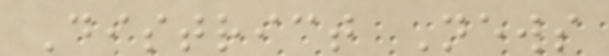District News
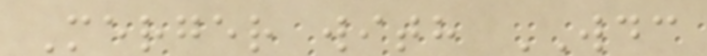Merger with WDC
